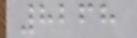8268
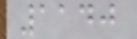1140
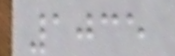1035
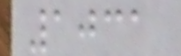1031
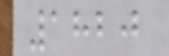1820
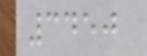3450
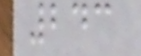243
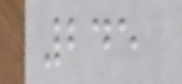245
